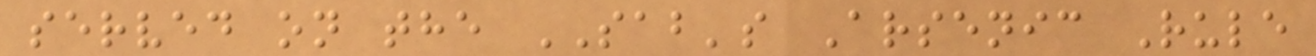served on the SAB's Arsenic Rule
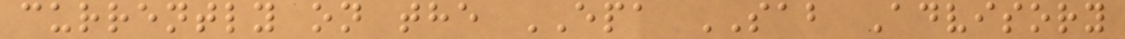currently on the EPA SAB Advisory
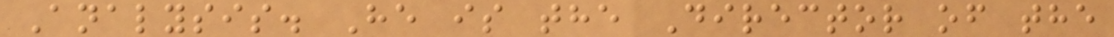Analysis. He is the Director of the
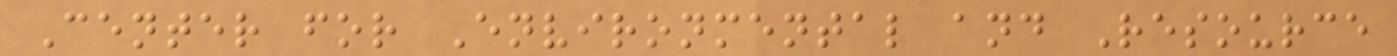Center for Environmental and Resource
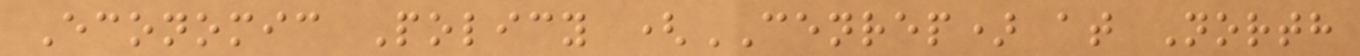Economic Policy (CENREP) at North
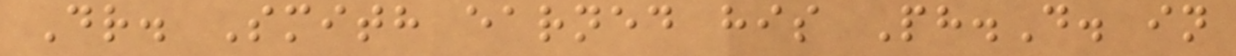Dr. Smith earned his Ph.D. in
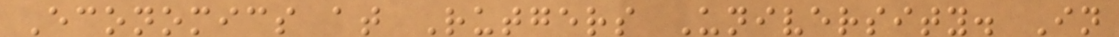Economics at Rutgers University. In
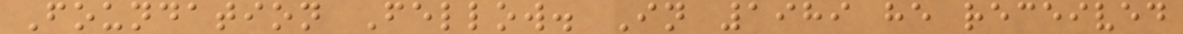Foundation Fellow. In 1989 he received
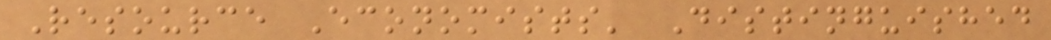Resource Economists' Distinguished
